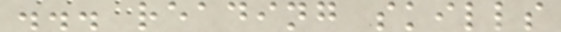... reading skills
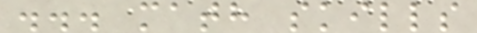... math skills
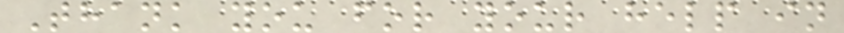Thank you for your help in
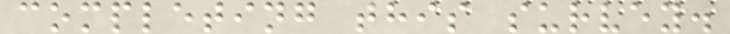completing this survey.
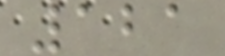121
